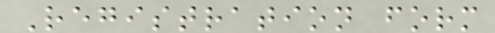Registration form
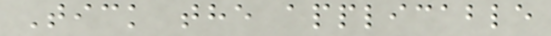Tick the applicable
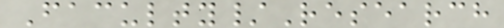Faculty/Research
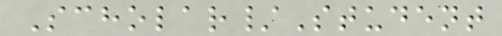Scholar/Student
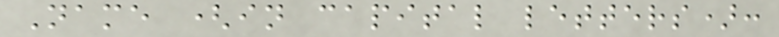Name (in capital letters):
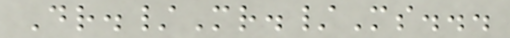Dr./Mr./Ms...
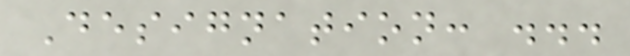Designation: ...
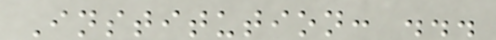Institution: ...
